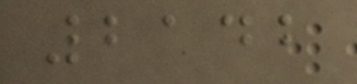2142
